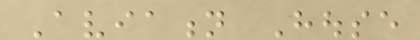Aviation House
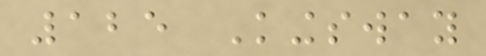125 Kingsway
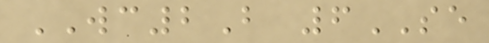WC2B 6SE
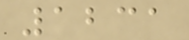1231
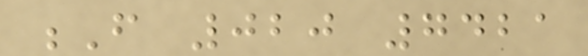F 020 7421
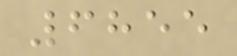6855
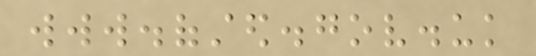www.ofsted.gov.uk
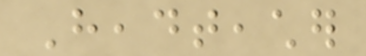Headteacher
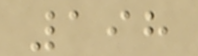198
